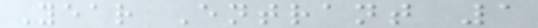Year Entrant 1
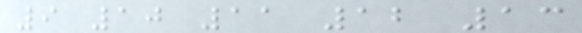9 10 11 12 13
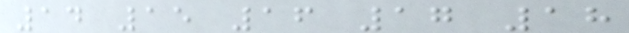14 15 16 17 18
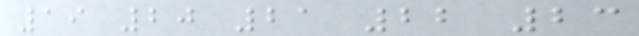19 20 21 22 23
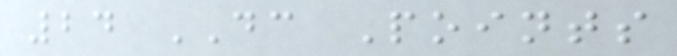24 DC Points
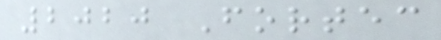2020 Fortec
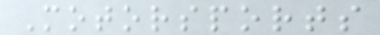Motorsports
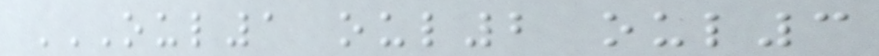OUL1 OUL2 OUL3
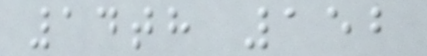14th 152
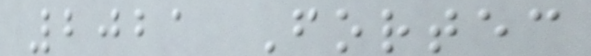2021 Fortec
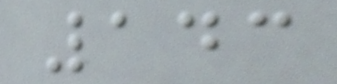143
